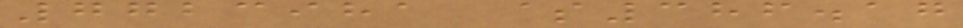7723981 $386.17
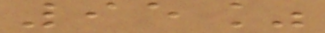95%
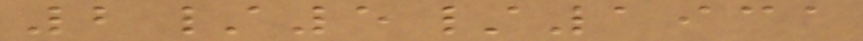2/5/1931
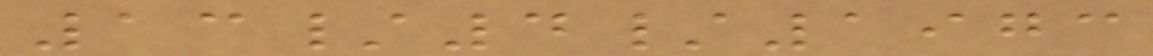13/4/1973
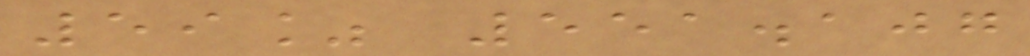59% 551.107
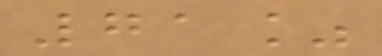71%
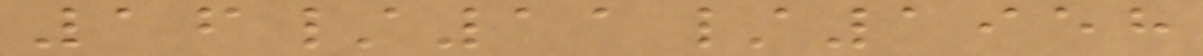16/11/1958
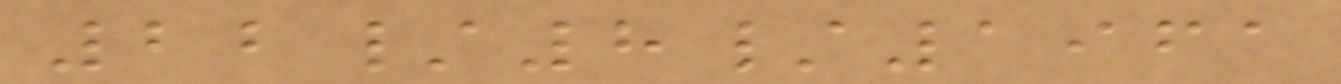22/8/1961
